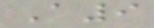A9
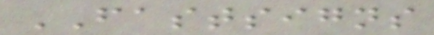FASTSIGNS
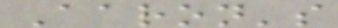Aaron's
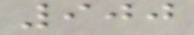900
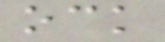ock
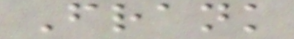Frank
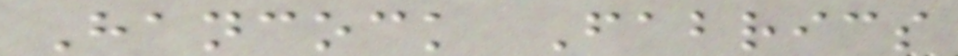Hancock Fabrics
